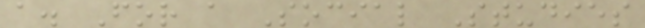a. For a Social Studies
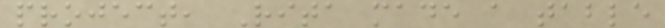project, Rita made a table
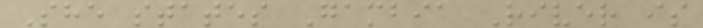She states Gambia River is
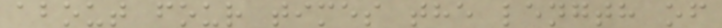about four times the length of
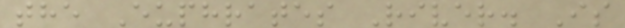the Euphrates River. Is
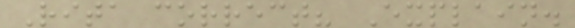Rita correct? Explain.
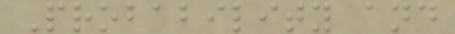Probability and
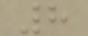8
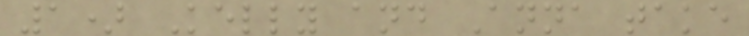1) Kelly and Anna take
